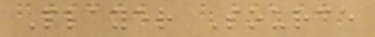Player Source
